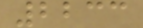2233
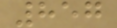857
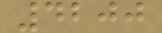4200
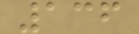136
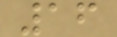16
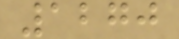1270
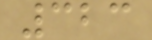323
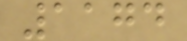1174
